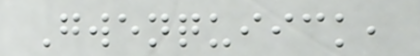Gwenquiick,
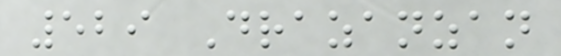529 Drazanzan
